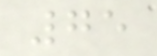75
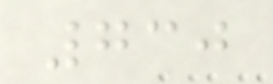730
